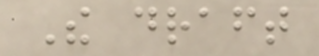The draft
